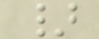}
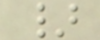}
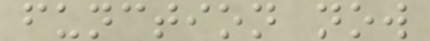function now
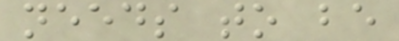needs to be
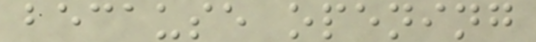because opening
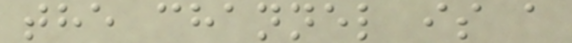the channel is a
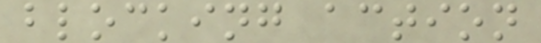blocking action
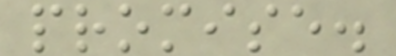promise.
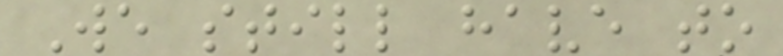We still have to
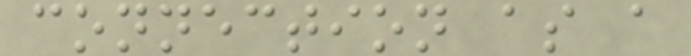connection as a
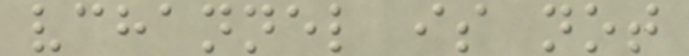vchannel is not
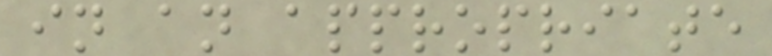in an appropriate
